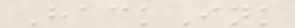HackInk
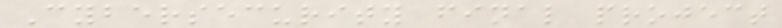Cybersecurity final project
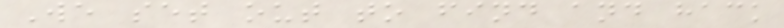We set out to find and hack
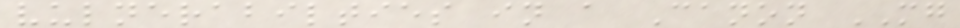vulnerabilties in a Canon MG
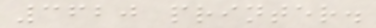3620 printer.
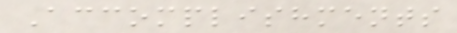Accomplishments
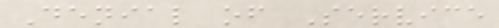Denial of Service
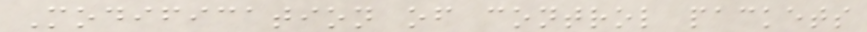Modification of control packets
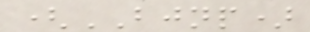(BJNP)
